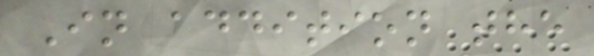In addition the
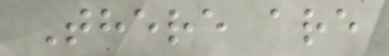There are
